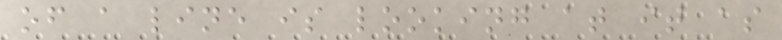of a line is looking at it as
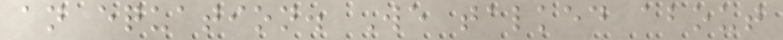an equation. We talked about
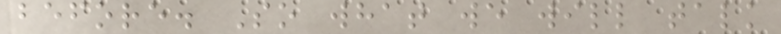before. So what we will talk
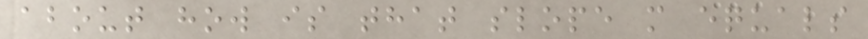about how is that slope m equals
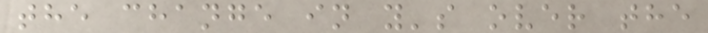the change in y's over the
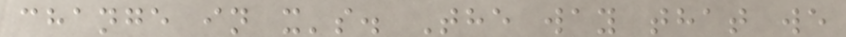change in x's. The way that we
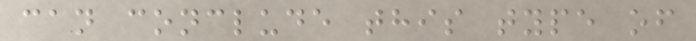can conclude this type of
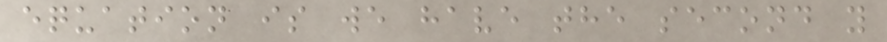equation is we have the second y
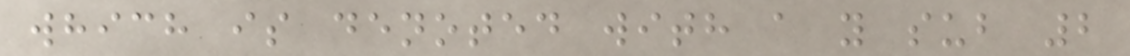which is denoted with a y sub 2
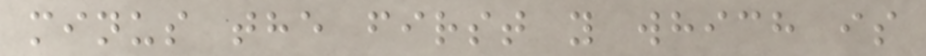minus the first y which is
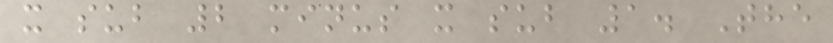x sub 2 minus x sub 1. The
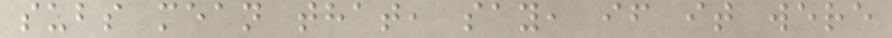subs mean that, say, if it were
